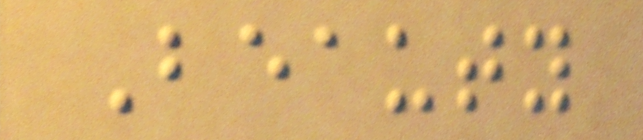Beauty
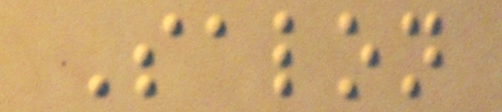Salon
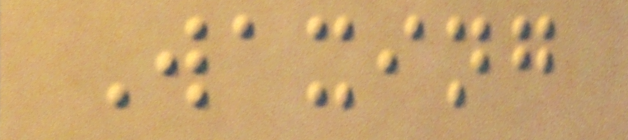Waxing
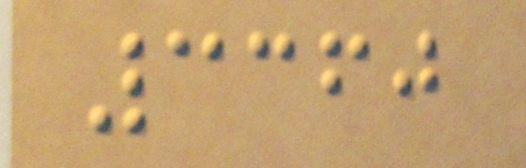3360
